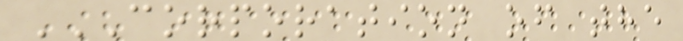CORPORATION OF THE
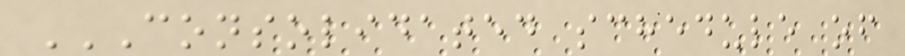CONSOLIDATED SCHEDULE OF
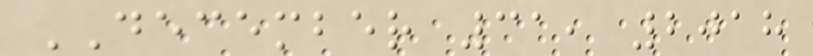DECEMBER 31, 2018
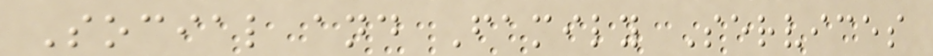Social and Family Services
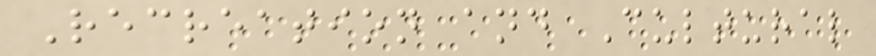Recreation and Cultural
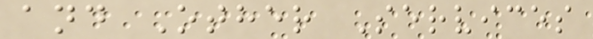and Other Services
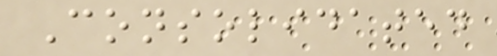Consolidated
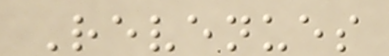Revenues
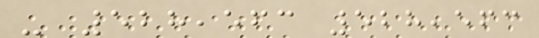- 528,563 528,563
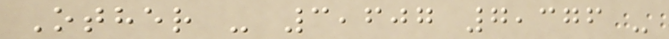Other - 3,607 7,376 -
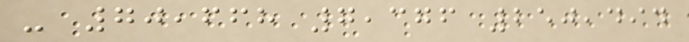- 70,668 7,376 250,494
